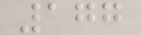177
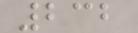232
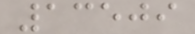13509
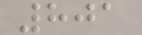801
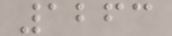1263
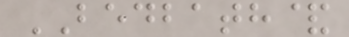BEDBATH&
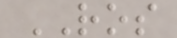ROS
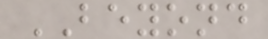BEYOND
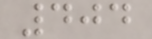404
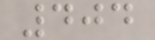404
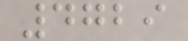4729
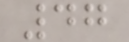47
